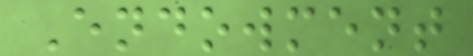Endowment
